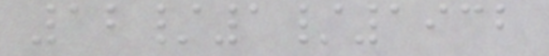12/1/1932
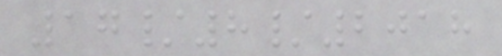17/8/2018
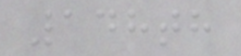148th
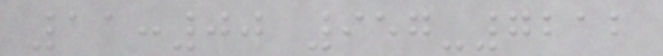11:00 957-7212
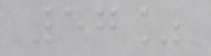57%
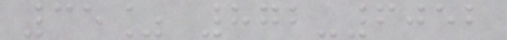35% 872-6052
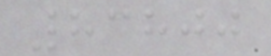83800
